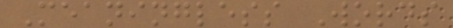Meaningless Words
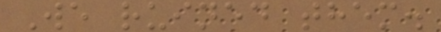We ruined them.
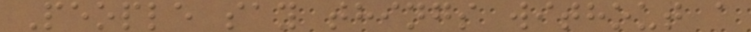People say things without a
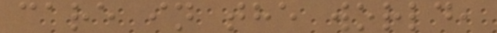care in the world,
